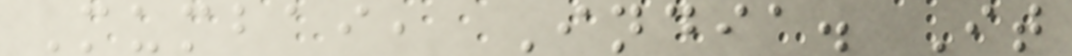Mumbai, India. It
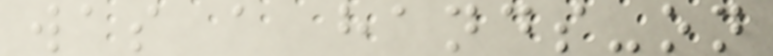was a hands-on
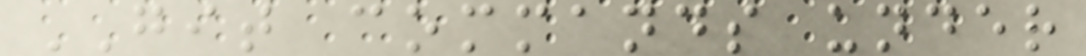GIT commands under
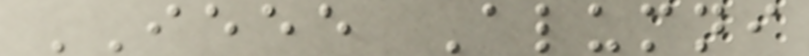IEEE Alumni
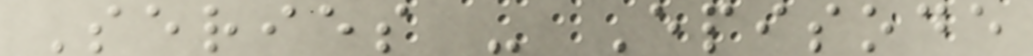Series - Episode
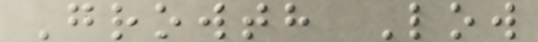Growth Low
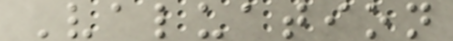Valuation
